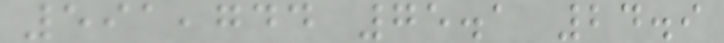591,744 75.1 24.9
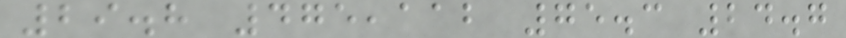29.8 475,112 75.3 24.7
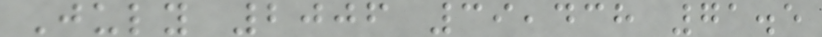July 2006 39,438 71.5
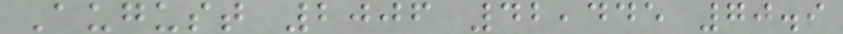August 2006 42,445 70.9
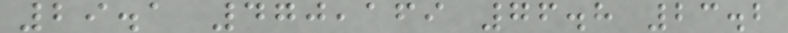29.1 470,169 76.8 23.2
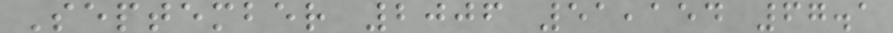September 2006 51,154 67.1
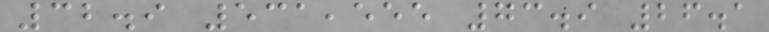32.9 531,555 73.9 26.1
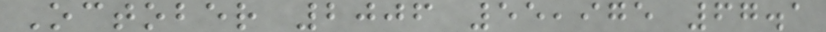October 2006 55,975 67.1
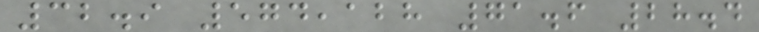32.9 574,128 71.6 28.4
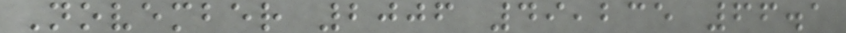November 2006 49,235 66.1
